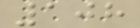108
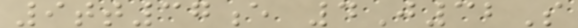9tt37e 4J32S
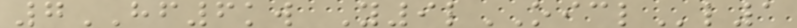7HF6kw Y9lOICLl1
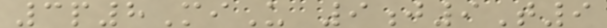3p8MiU 9j9T9
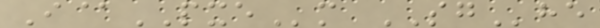I@PXEm SGhe
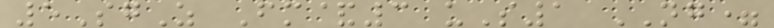5SgZ Fm&3 uS1 NG=
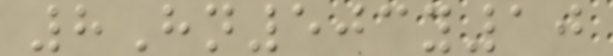8Hn503y10
